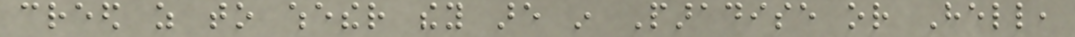creed as to whether they are in Paradise or Hell,
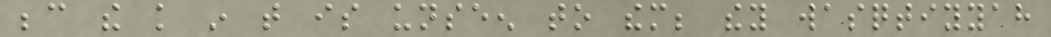because the knowledge in that is unseen to them; they wasqtiyyah
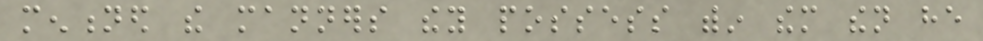mentioned the manners they possess within them then he
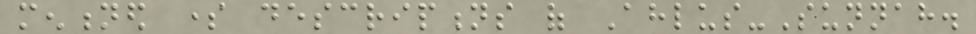mentioned some descriptions of Ahlus-Sunnah.
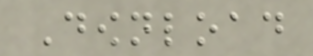Download
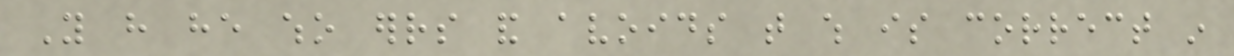You have he who errs and avoids that which is correct in
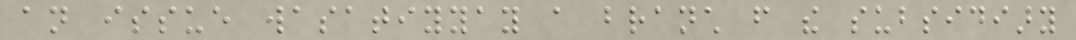an issue wasatiyyay a branch from the subsidiary
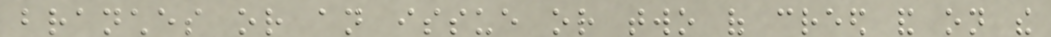branches or an issue or two of creed and on the
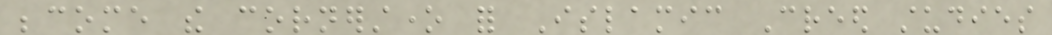become the cornerstone for Islamic Creed studies
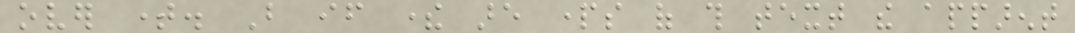over time. But if there are parts of this text the apparent
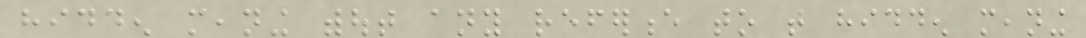hidden meaning without any reference to that hidden meaning
